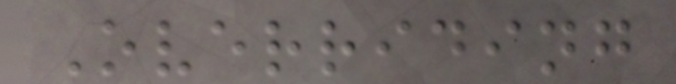Overriding
